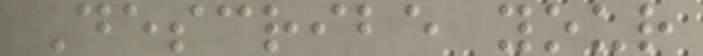Describe your
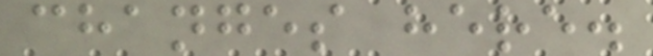changes here.
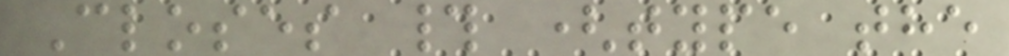Closes # (type the
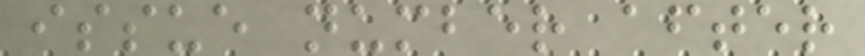issue number after
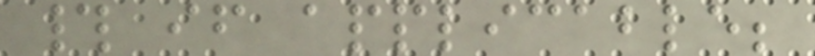# if applicable;
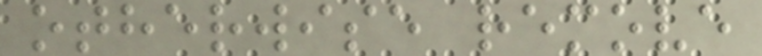otherwise remove
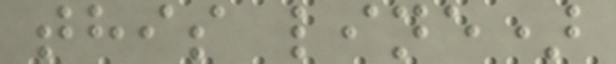this line)
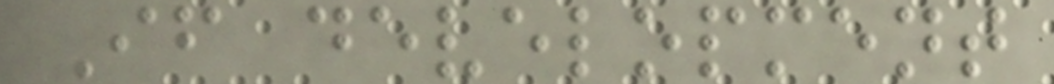If development
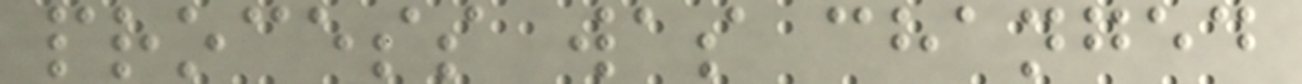process was changed
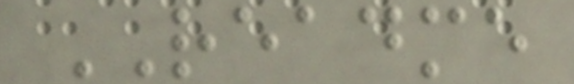README
